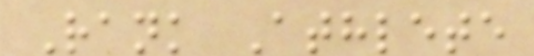Rank Athlete
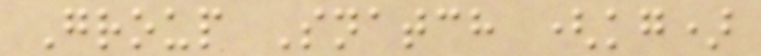Group Snatch (kg)
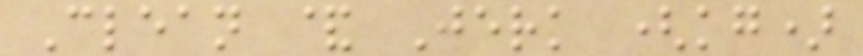Clean & Jerk (kg)
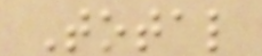Total
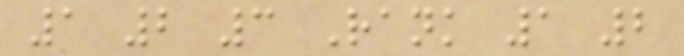1 2 3 Rank 1 2
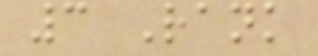3 Rank
